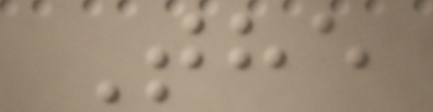The
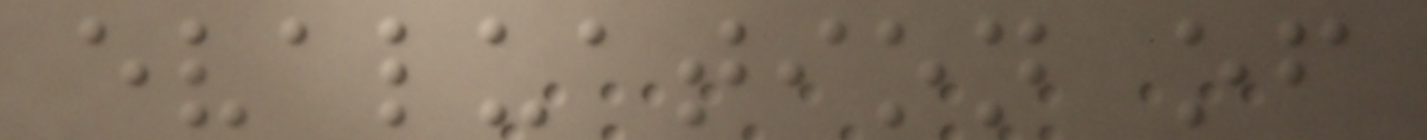evaluation of
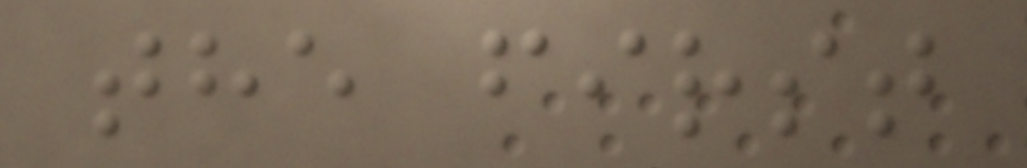the first
